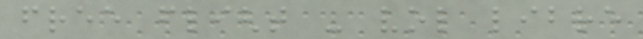free flight - vol libre
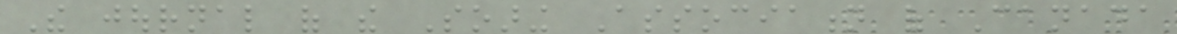The journal of the Soaring Association of Canada
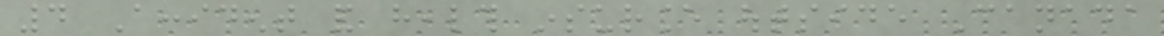4 Accident and health insurance outside Canada
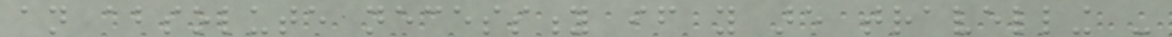an absolute necessity if you are travelling -
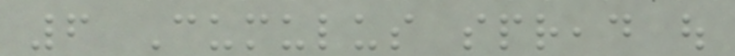6 Cumulus spread out
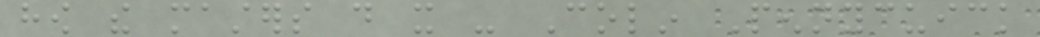how the masters do it - Colin Pennycuick
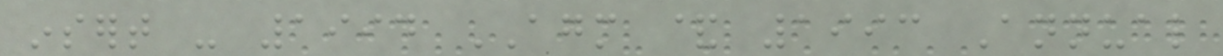insert - 1994 AGM & 1993 Annual
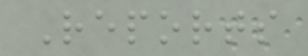Reports
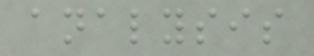analysis
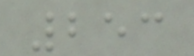253
